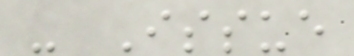- Issue
